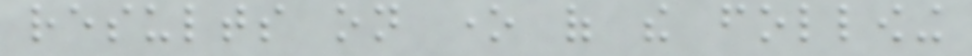results on one of the following
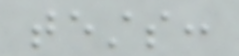tests:
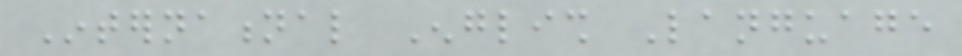International English Language
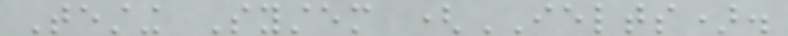Testing System (IELTS).
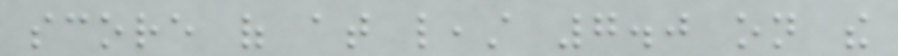score of at least 7.0 on the
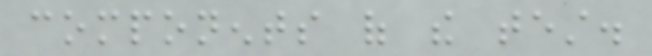components of the test.
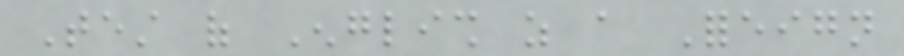Test of English as a Foreign
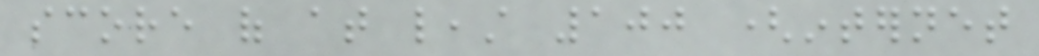score of at least 100 (internet
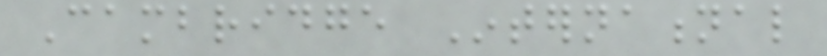Cambridge International
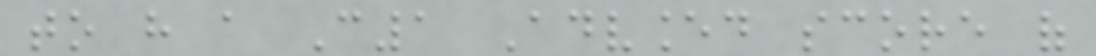to have a C1 Advanced score of
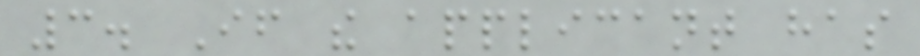3. If the applicant has
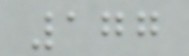177
